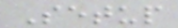Setup
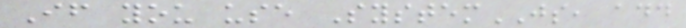If you use SystemJS, add
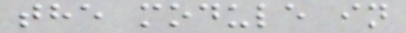the module in
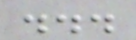...
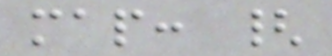map: {
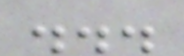...
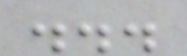...
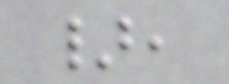},
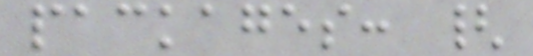packages: {
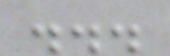...
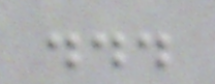...
